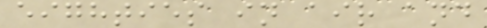eighties in air and
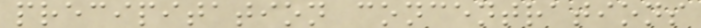precipitation concentrations
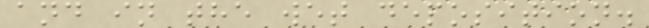and in the wet deposition.
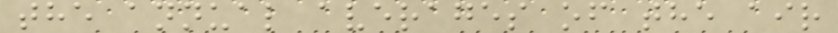the annual averages of the air
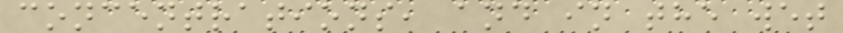concentrations, and in the wet
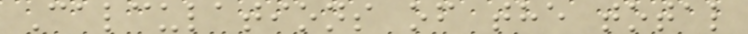Calculations of the total
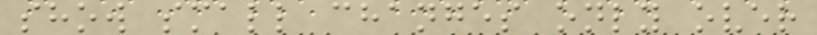show small changes only over
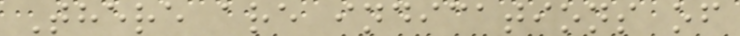There are indications of
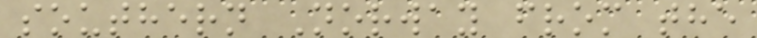southern Norway from the
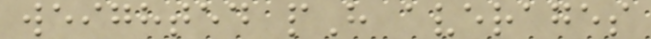weighted pH averages
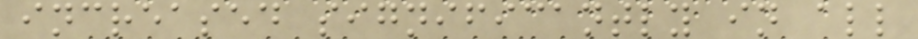increased significantly in all
